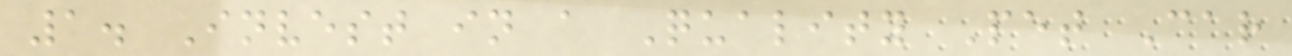1. Invest in a Quality Pet Car
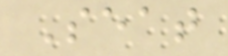Seat
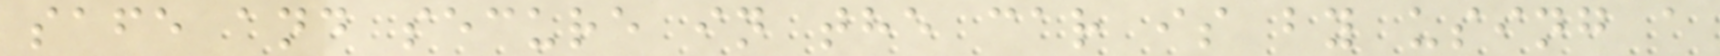safe and secure in the car is by using a
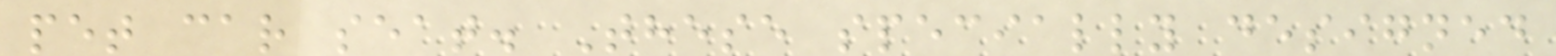pet car seat. These specially designed
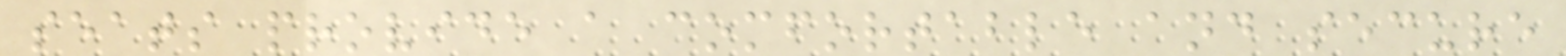seats provide a comfortable and secure
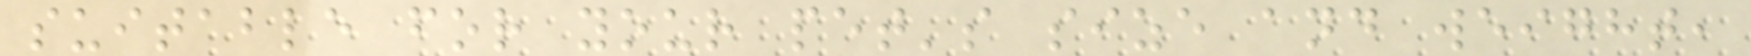suitable for your pet's size and weight,
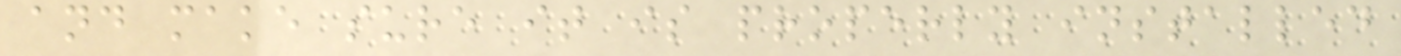and make sure it is properly installed
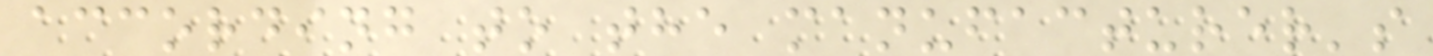according to the manufacturer's
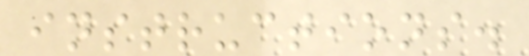instructions.
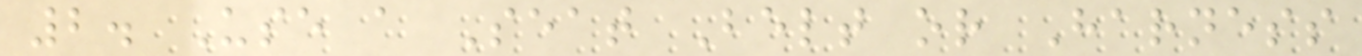2. Use a Seat Belt or Harness
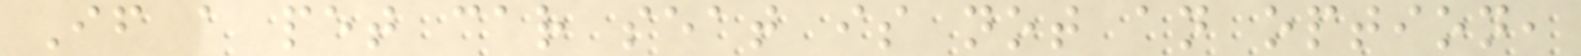If a pet car seat is not an option,
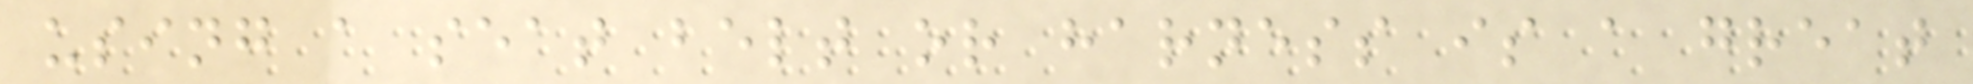using a seat belt or harness is a great
